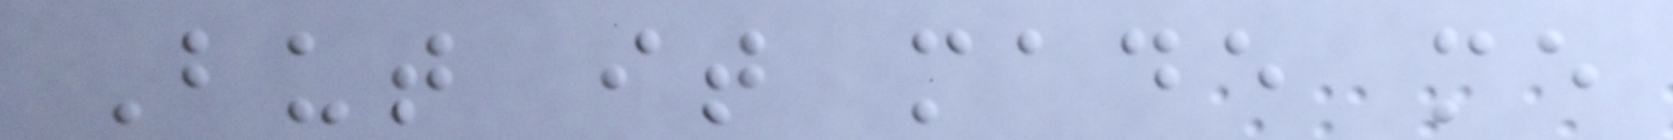But it made me
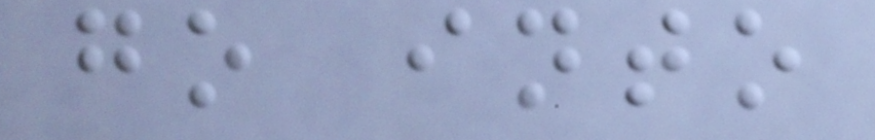go into
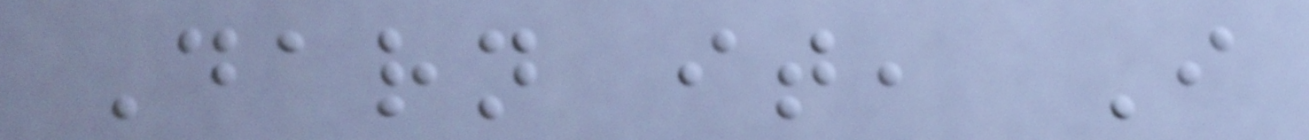Darn it, I
